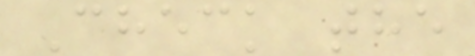Check the
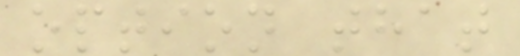option that
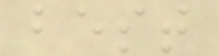best
